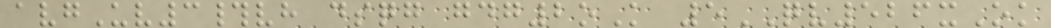avgUv3#vh dsqg gdg2oK 5QV526xOk
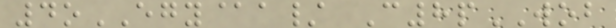4oEGY@a/ C8pWOB
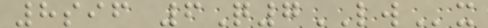8sif 6Q7LWx
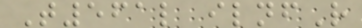T561l ilnfR
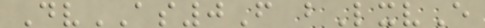DvAS0F bLxvE
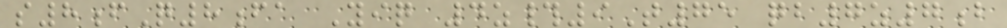s8fQ8fa Yiq 4z#9T75 qb7z7b
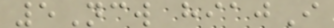5Ncw hiajI
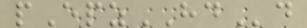pEpzHDd
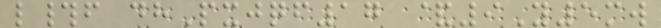l#f dhPxjqf17 &9Y5mw
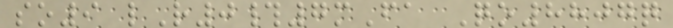so9 lR0#7mFa Qo8807q
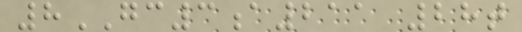8GC3a211 28t
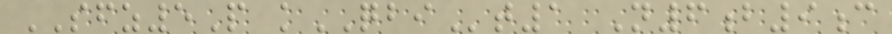SFZ5P kQBIt1 N6b9c
